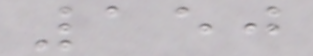150
